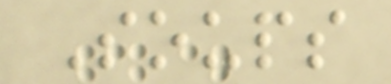Soups
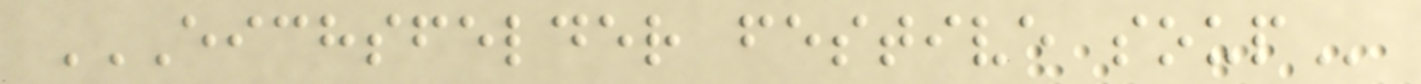EICHSFELDER FESTIVE SOUP
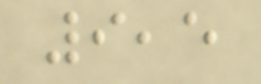9,5
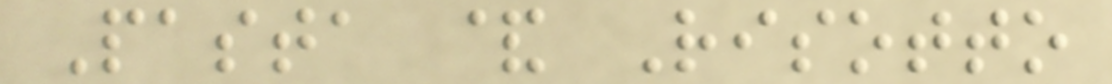Pasta & Risotto
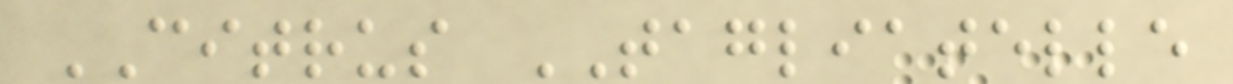CITRUS TAGLIATELLE
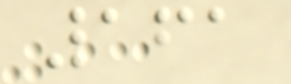161
